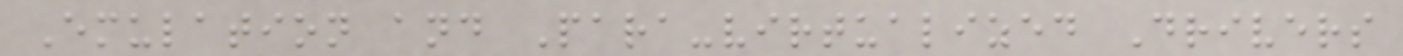Emulation and Para-virtualized Drivers
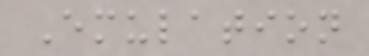Emulation
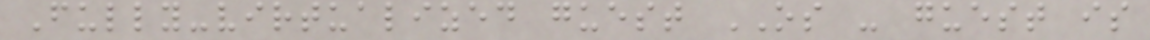Fully-virtualized guest OS - guest is
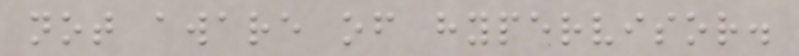not aware of hypervisor.
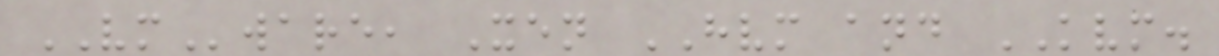VMware, Xen HVM and KVM.
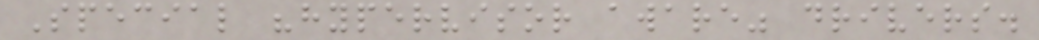Special "hypervisor aware" drivers.
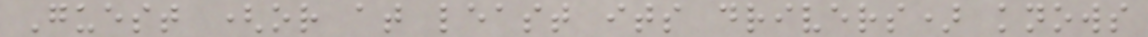Guest (or at least its drivers) knows
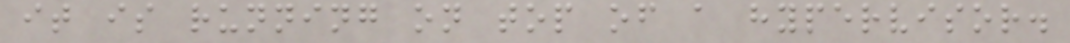it is running on top of a hypervisor.
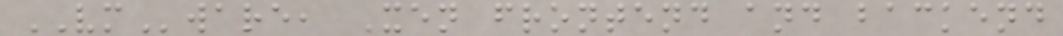VMware, Xen frontend and backend
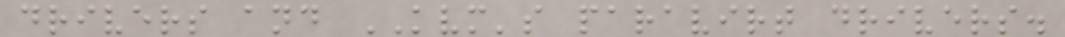drivers and KVM's paravirt drivers.
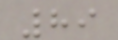89
